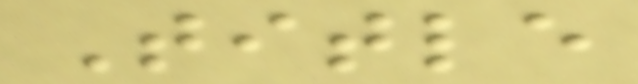Title
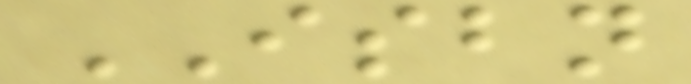ISBN
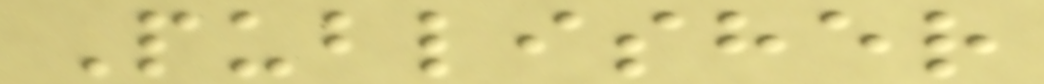Publisher
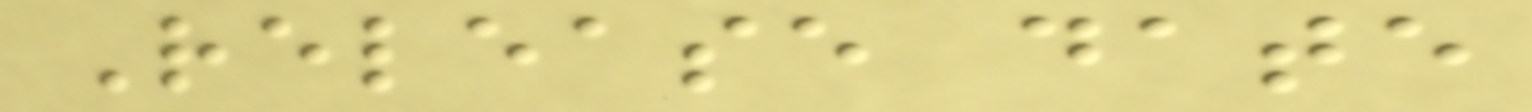Release date
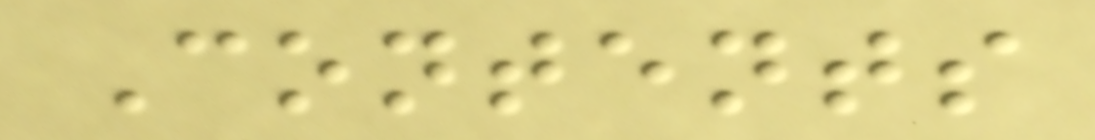Contents
